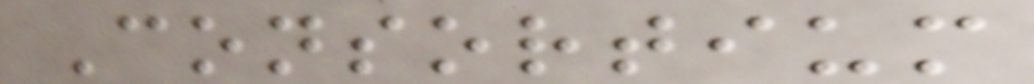Consortium
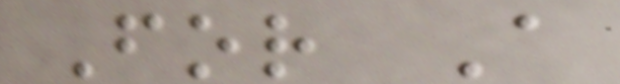For A
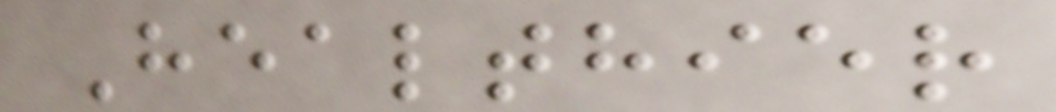Healthier
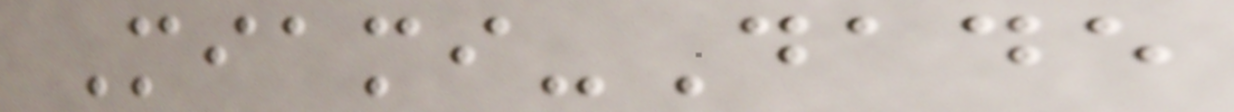Miami-Dade
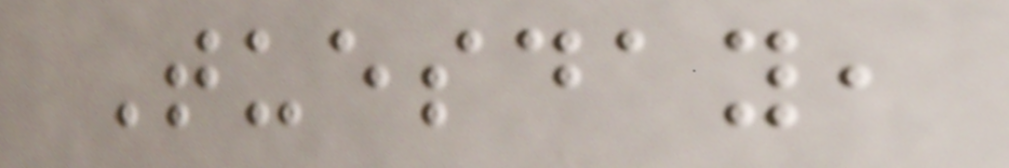Tuesday,
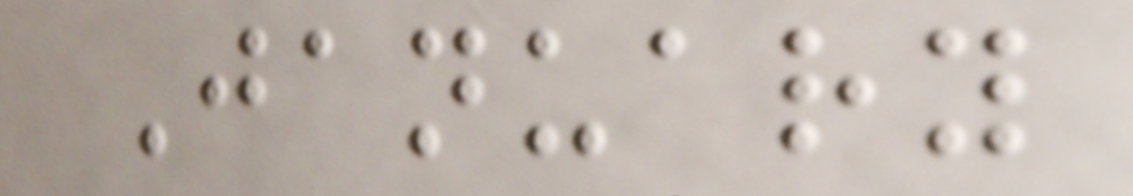January
